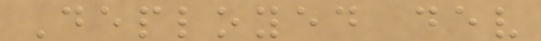Deployed dev
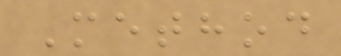Method
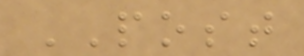POST
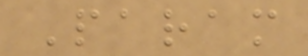Param
